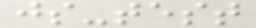js-test
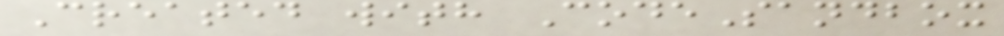Created with CodeSandbox
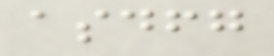asdfg
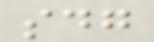sdg
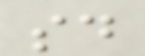sd
